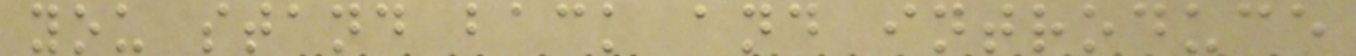you stand back and introduce
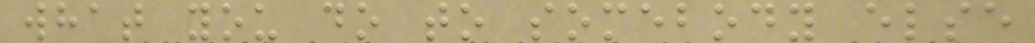what you do to somebody else
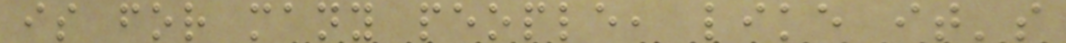is for many people, like it's
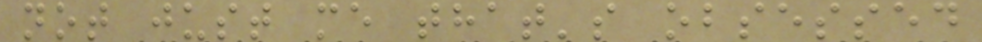not just me that's obsessed
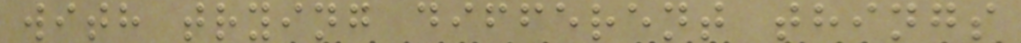with trying different things
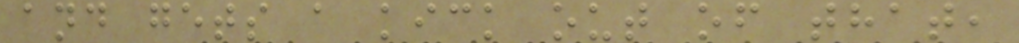and gets a kick out of that,
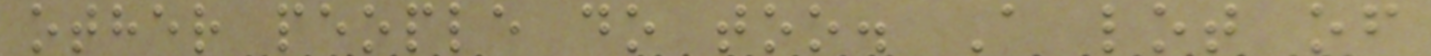other people do too. A lot of
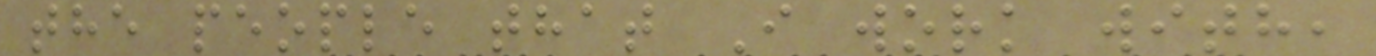the people that I work with,
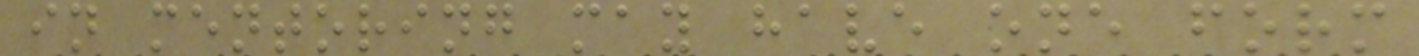in mentoring may have one form
